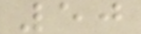50
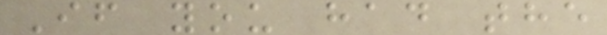If you had the
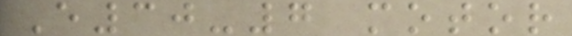E30-7 motor
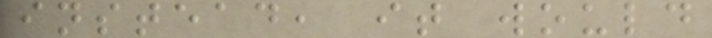instead, it would
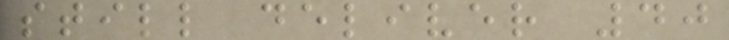still deliver 40
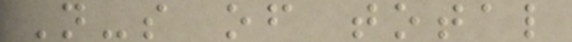N-s of total
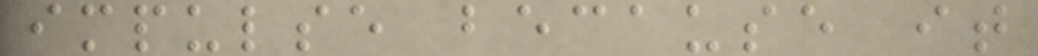impulse because it
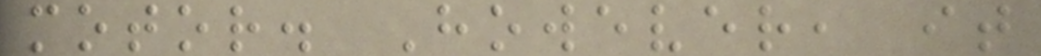motor. However, it
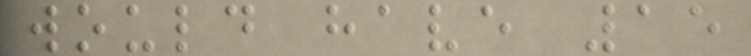would have 15
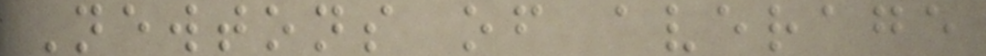Newtons of average
